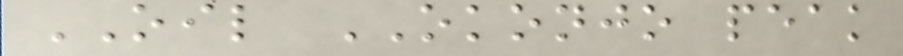OIL OKONJO peak
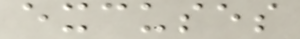excuses
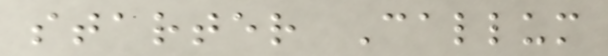starter Callum
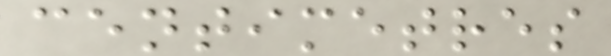centimetres
